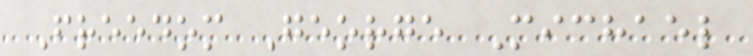Freedom George Michael
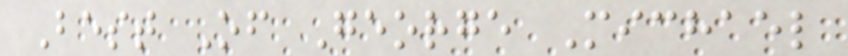Best Of George Michael
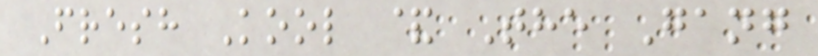Fresh Kool & The Gang
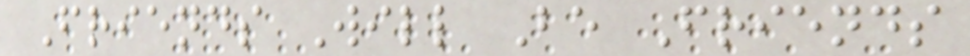Friends Will Be Friends
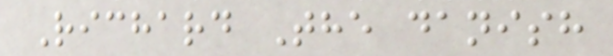Richard The danish
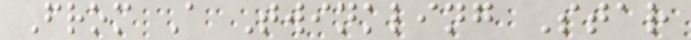From A Twinkling Star
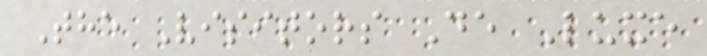The Visitors De Luxe
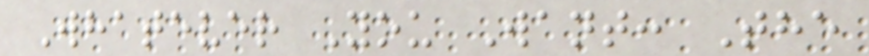Whatever You Want: The
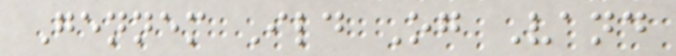Gennem Ild Og Vand
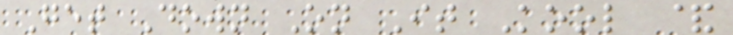Get Down On It Kool &
